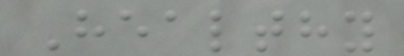Healthy
